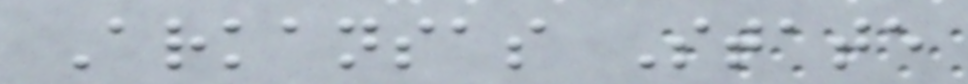Arkansas State
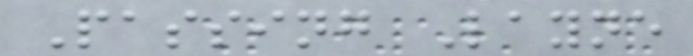Passing Layne
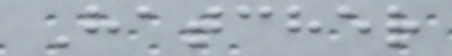Hatcher
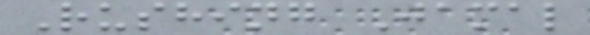Rushing Jamal
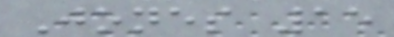Jones 15
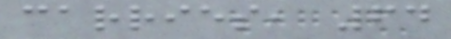carries, 64
